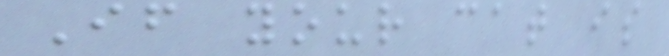If your cat is
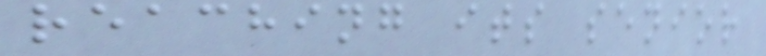reaching its senior
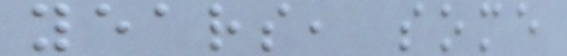years, some
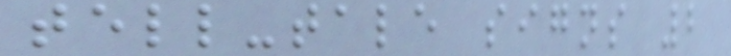tell-tale signs 2
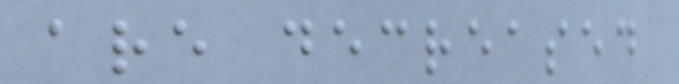are decreased
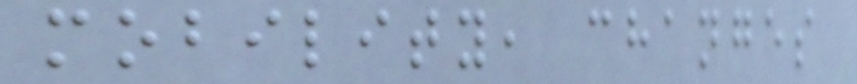mobility, changes
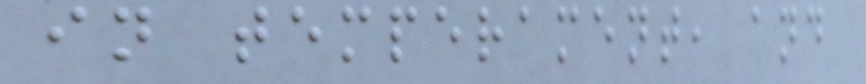in temperament, and
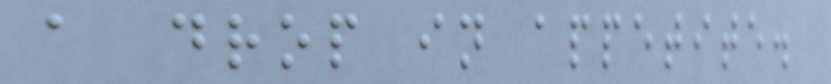a drop in appetite.
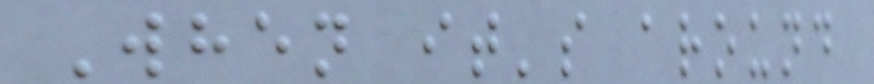When it's around
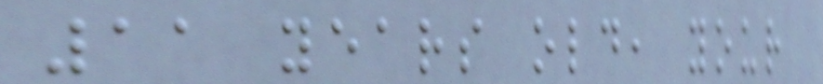11 years old, your
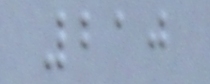210
